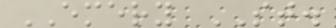EMERY ST.
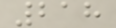218
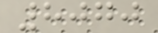8070
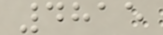4815
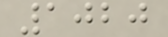1020
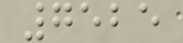7525
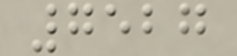7527
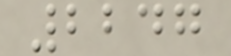2247
